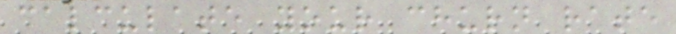calculate your churn rate
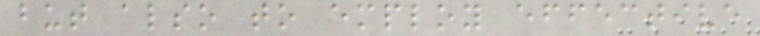but also to employ effective
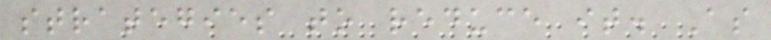strategies to reduce it. As
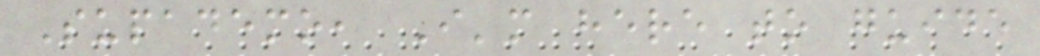Supademo, I'm here to guide
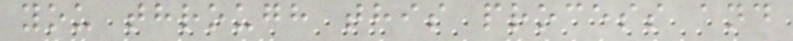you through this process and
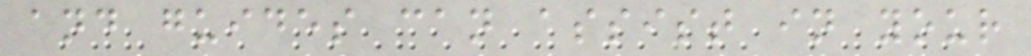and guides can assist in your
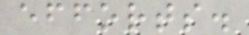efforts.
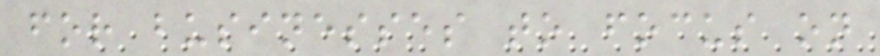for businesses to focus on
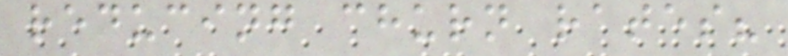reducing churn rates?
